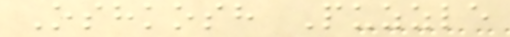Oshkosh Puzzle
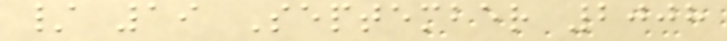/ 19 September 2008
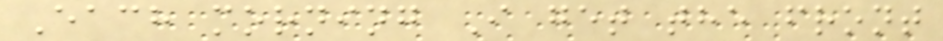Each morning I get the front
